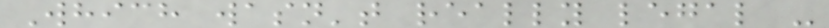Which wasn't really legal -
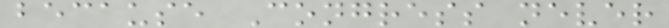because Congress never
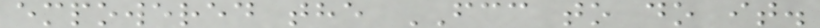empowered the FCC to do it.
